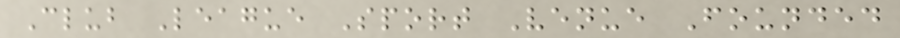Club League Sport Venue Founded
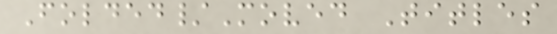Folded/Moved Titles
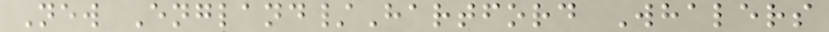New England/Hartford Whalers
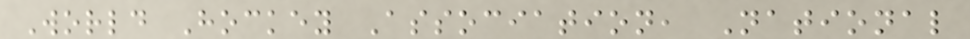World Hockey Association, National
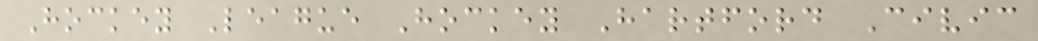Hockey League Hockey Hartford Civic
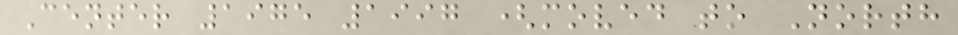Center 1975 1997 (moved to North
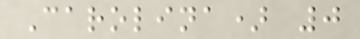Carolina) 0
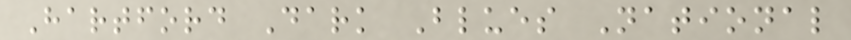Hartford Dark Blues National
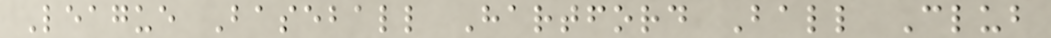League Baseball Hartford Ball Club
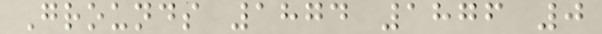Grounds 1874 1876 0
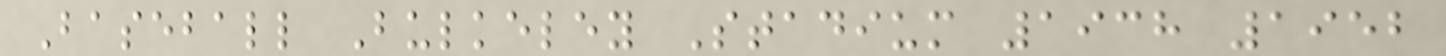Baseball Bulkeley Stadium 1938 1952
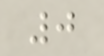0
